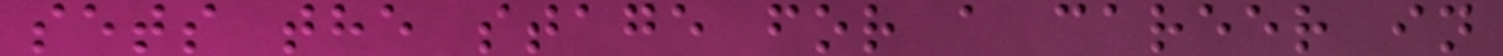sets the stage for a career in
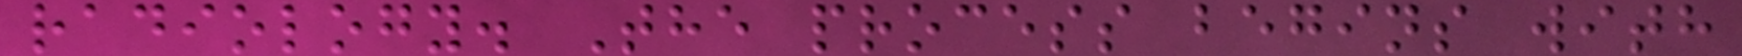radiology. The process begins with
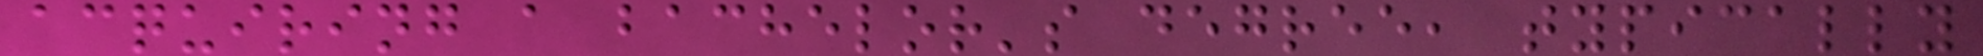acquiring a bachelor's degree, typically
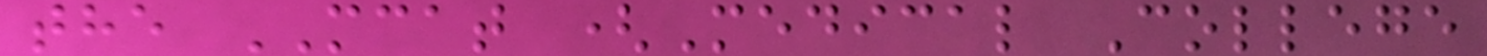the MCAT (Medical College
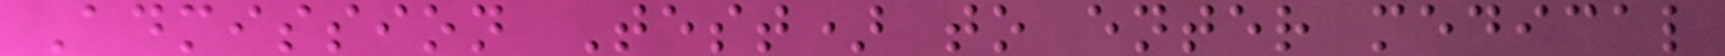Admission Test) to enter medical
